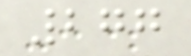277
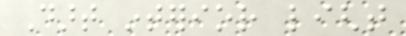Dart interior light
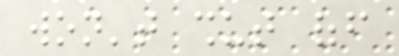won't shut off
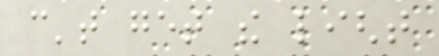can't get the light
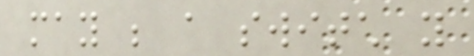may be a switch you
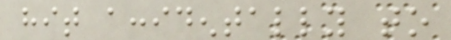hit accidentally to
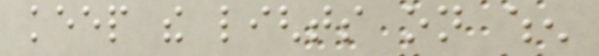keep the lights on when
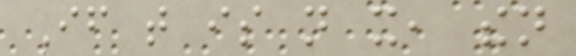If that is not it, then
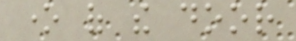one of the door
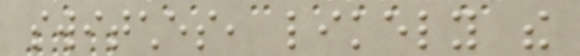switches, likely the
